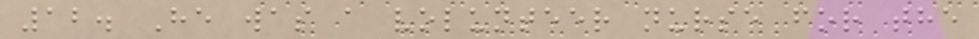12. He was a volunteer nurse for the
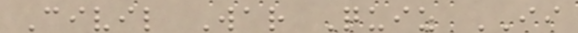Civil War Quiz II
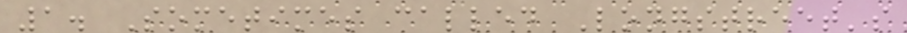1. Sometimes called Longstreet's
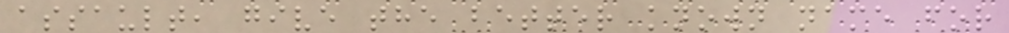assault, give the better known name for
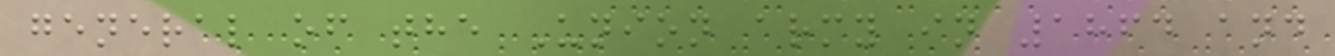general of the Union army in 1864 and
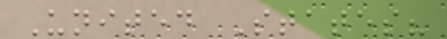United States?
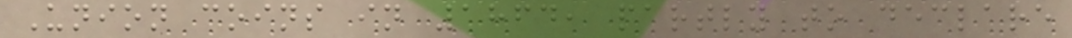Union coins in 1864, partly to declare
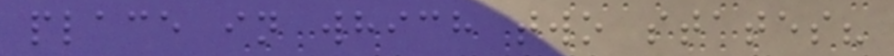place in which two states?
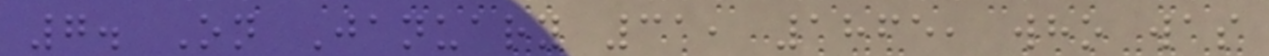7. On January 31, 1865, who was
